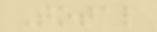Total
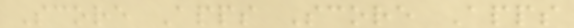Score Apps Score Apps
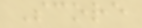Score
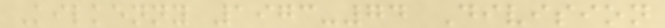Kilkenny 1973-74 Division
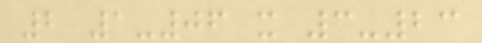2 1-06 x 3-23
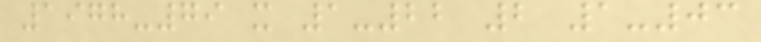1978-79 x 1-22 2 1-03
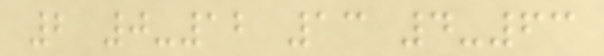2 0-12 13 4-63
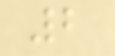2
